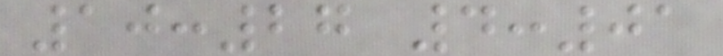10:27 4:01
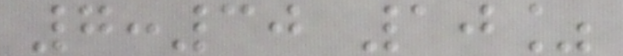7:30 10%
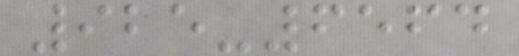925-6564
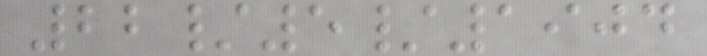22/5/1904
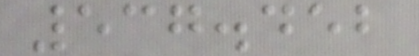537.452
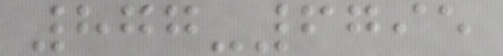877-6795
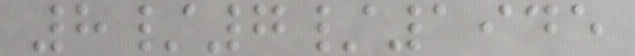8/7/1945
